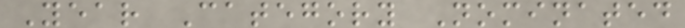Year Category Nominated
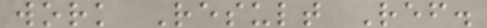work Result Ref.
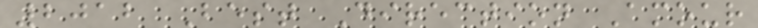2012 Best Direction Amour
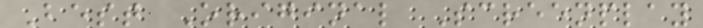Best Original Screenplay
